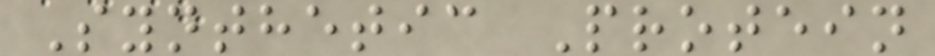Synthetic Protein
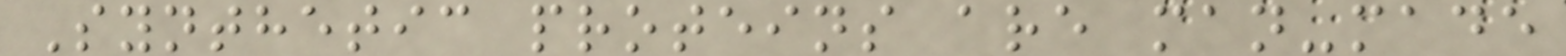Synthetic proteins are man-made
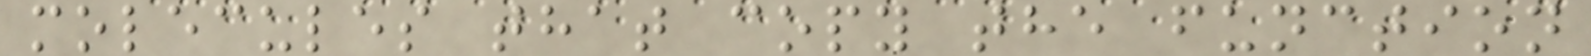molecules that copy the function
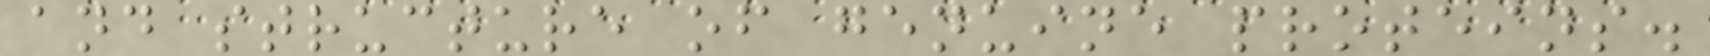and structure of genuine proteins.
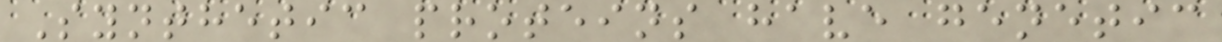Synthetic proteins have genetic
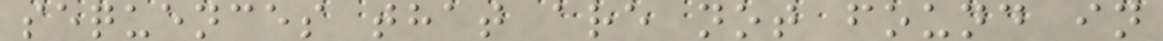sequences that are not found in
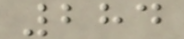284
